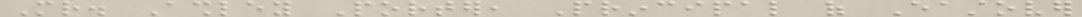Mr. Ashley Porter, Principal of Eastover
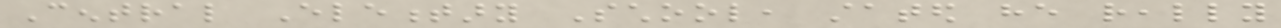Central Elementary School, stated he really
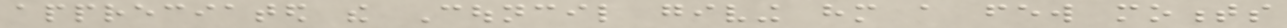appreciated the Council giving him a few moments
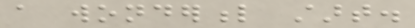a wonderful start.
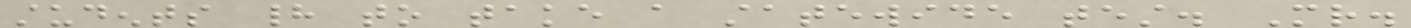students had to take a statewide test. Mr.
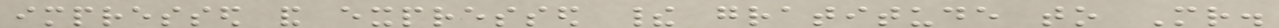impressed and expressed their gratitude to Mr.
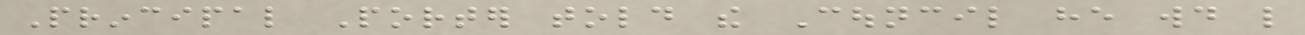Principal Porter told the Council he would like
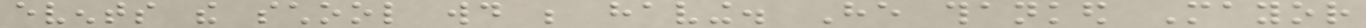events the school would be having. He thanked Mayor
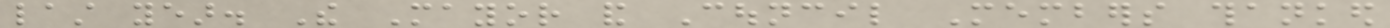last year. The Mayor and Council Members thanked
